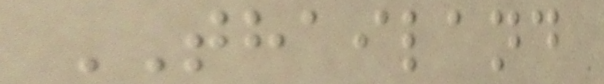THAILAND
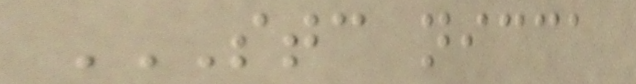STC NICCA
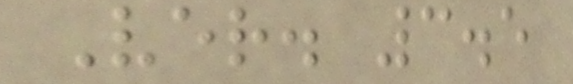Ver. 3.5
